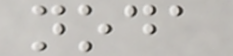noda
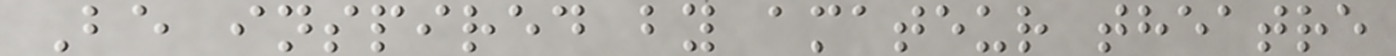Be inspired by amateur theatre
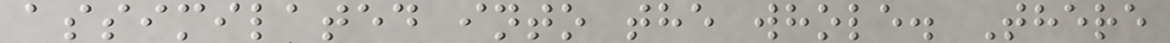assimilated into the whole. There
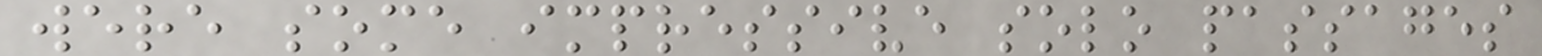were some impressive solo passages
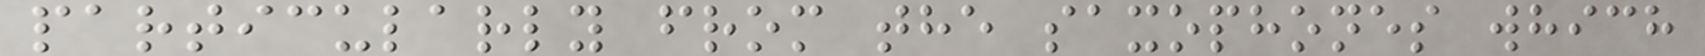particularly from the saxophones which
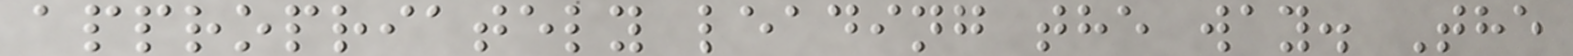appropriately leading the way. The
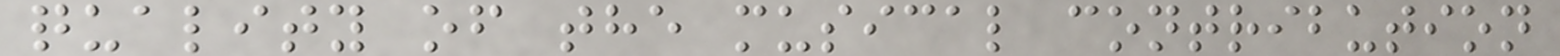quality of the musical contribution
